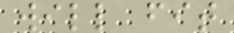will fit
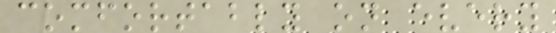comfortably on every
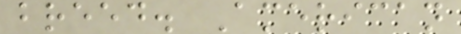breed. American
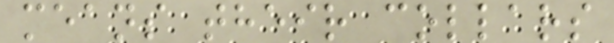means their collars
